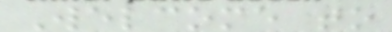Welcome to
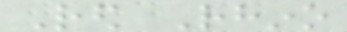Red Rhino
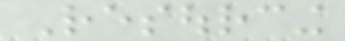Resourcing
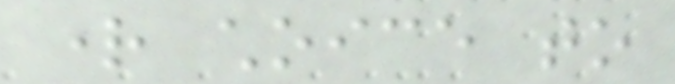right choice to
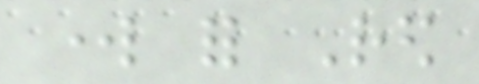work for Red
